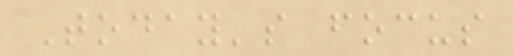Today's focus
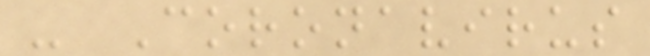- Coronavirus
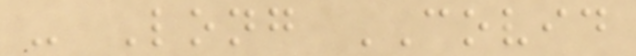- Long COVID
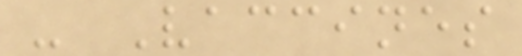- Vaccines
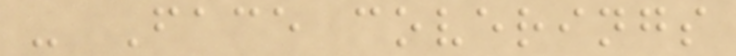- Face coverings
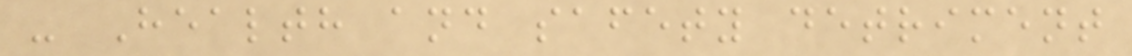- Health and safety detriment
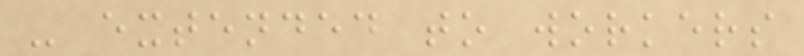- extended to workers
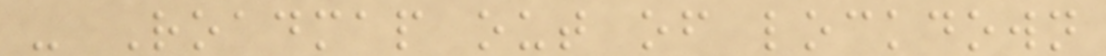- Roadmap out of lockdown
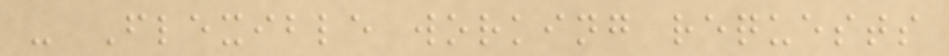- Flexible working requests
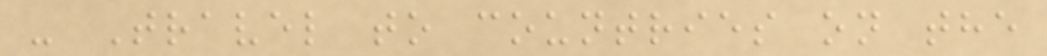- Travel to countries on the
